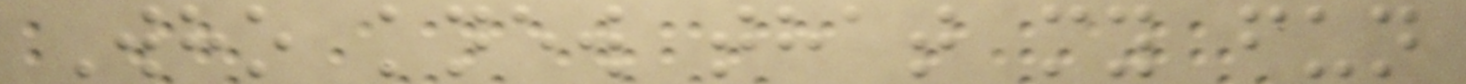Who knew that my fun
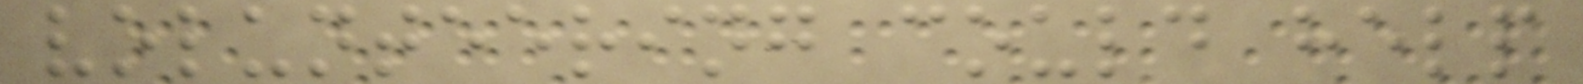volunteering could help
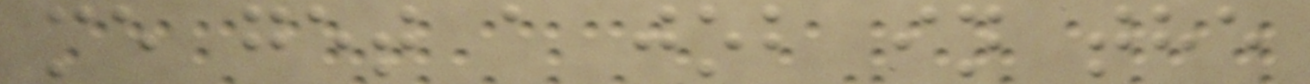me get a job in the
